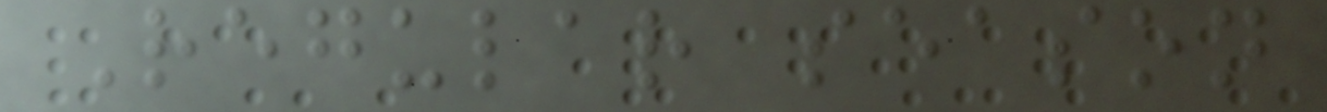Regular season
